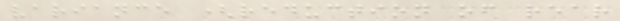variance (reduction of rear
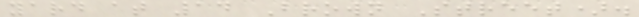yard at 14 Brown Street).
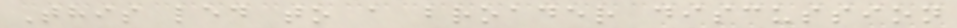This led to a broader discussion
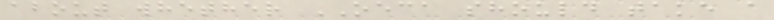about whether OECA should take a
